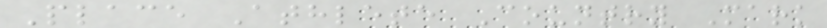Place Athlete Country Mark
